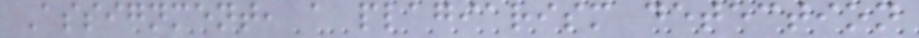Assignment, a plagiarism detection
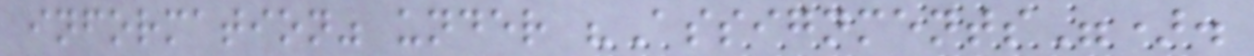information" under "Assignments").
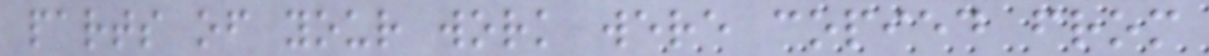parts of your work were copied from
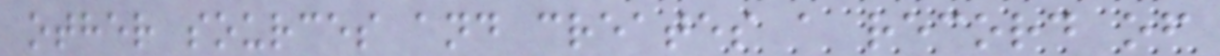other sources and creates a record of
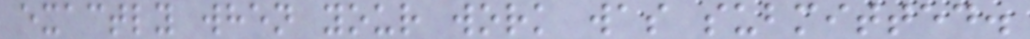exactly when your work was submitted.
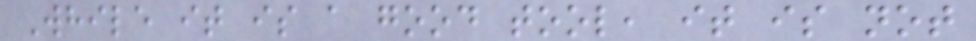While it is a good tool, it is not
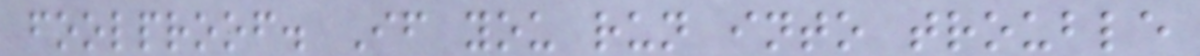foolproof. If you run into trouble
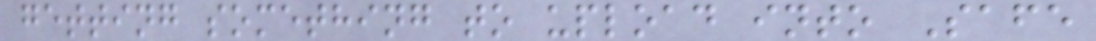getting something to upload into Safe
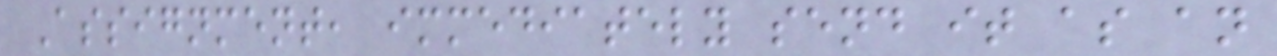Assignment, immediately send it as an
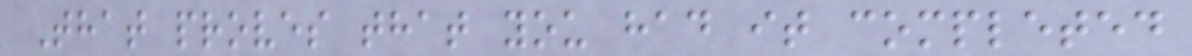That proves that you had it completed
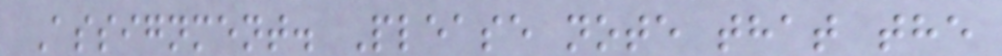Assignment. Please note that the
